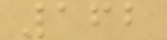162
